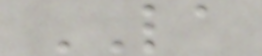LA
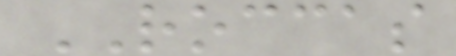ROCCAS
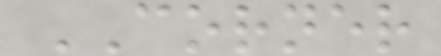CORNER
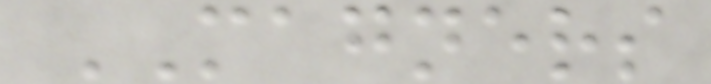MAGNERS
